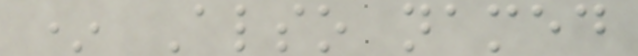* Also named
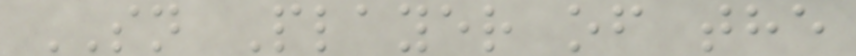SN Player of the
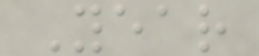Year
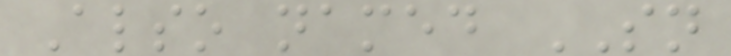Also named SN
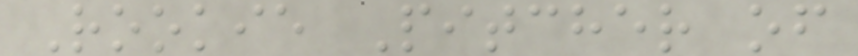Rookie Pitcher of
